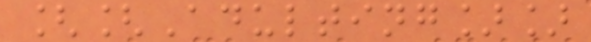[[Adulting]]
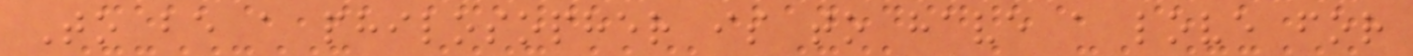To be a philosopher is to have a love for
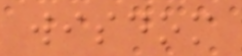wisdom
